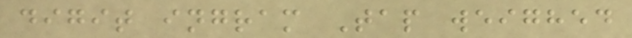digit ingram Tap weighed
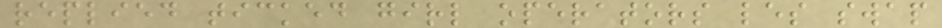replied ticked girl operators les swap
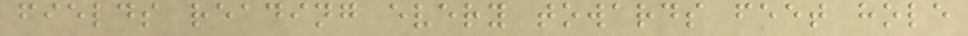fields reading every towards feet hole
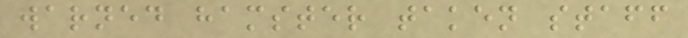warned hamster taken staff
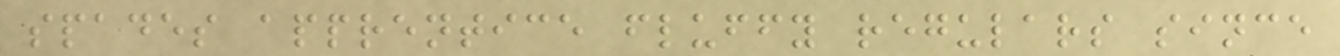spades apprentice fluffy regulars since
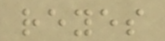reyes
